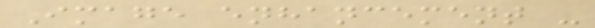Image enhancement -
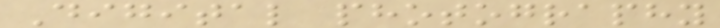Digital photography
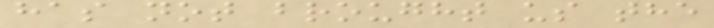has not brought us the
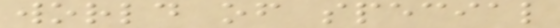world of special
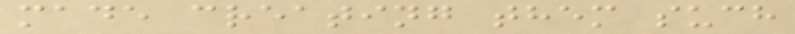made creating them such
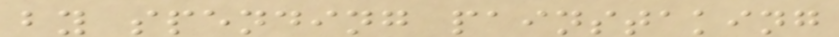by spending painstaking
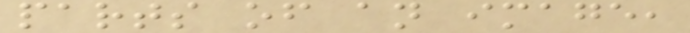parts of an image,
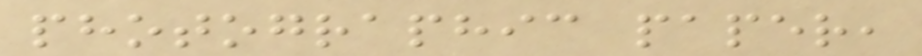photographic paper,
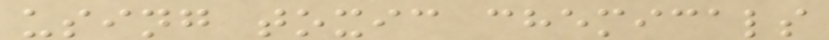using toxic chemicals
